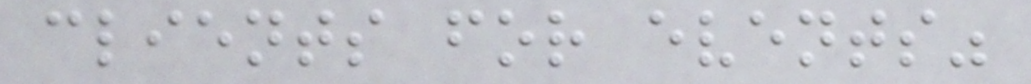clients for events"
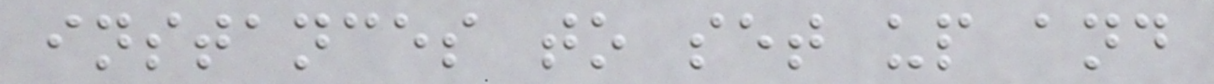instances to set up and
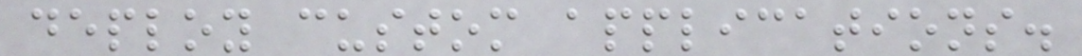deploy custom applications.
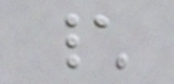\
